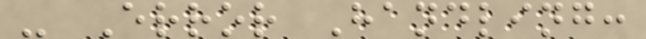- Error Handling:
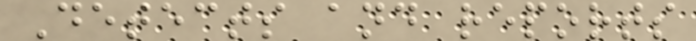Detects and reports
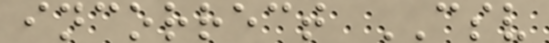incorrect CSV
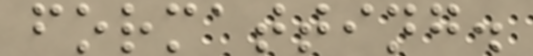formatting.
